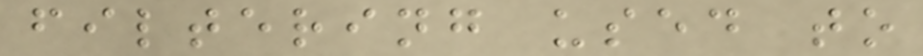filtering used to
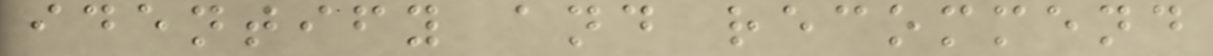identify and recommend
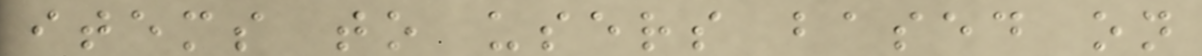items to users based on
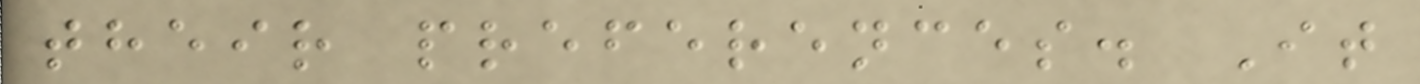their preferences. It
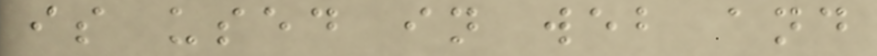is used in web and
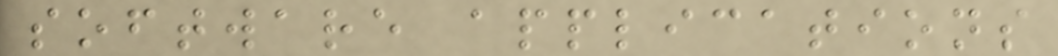software applications
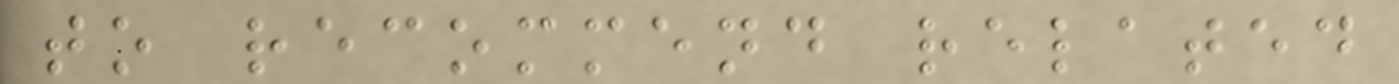to recommend related
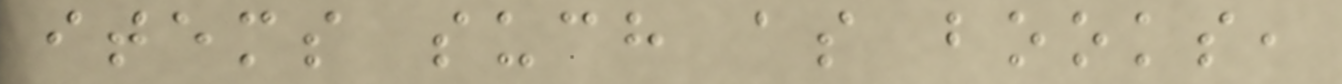items such as books,
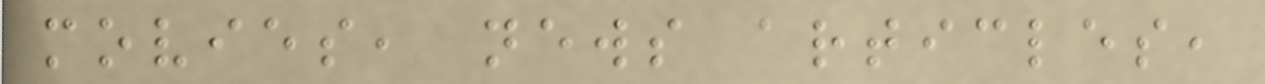movies, news articles,
